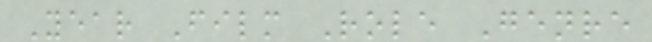Year Film Role Genre
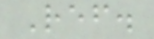Ref.
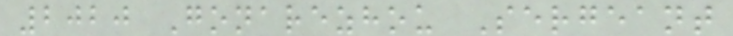2020 Gonarezhou Sergeant
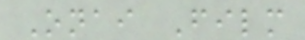Onai Film
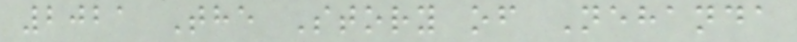2021 The Story of Nehanda
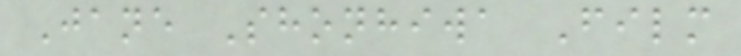Jane Shonhiwa Film
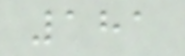181
